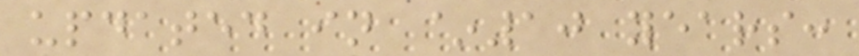updated in ~10 years:
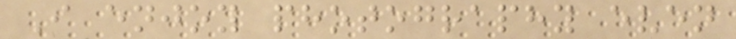I enjoy photography even
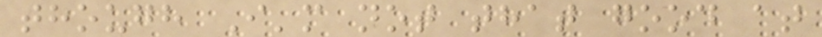though I'm not that good at
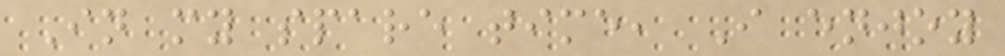In my spare time, I enjoy
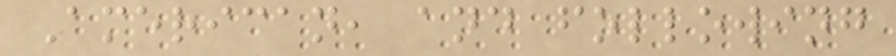American, and following
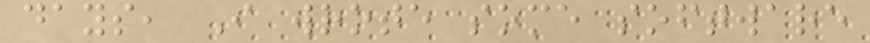days, I wrote some software
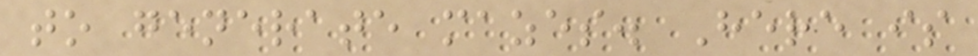to generate mazes. Here is
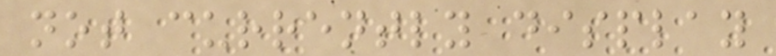not currently display
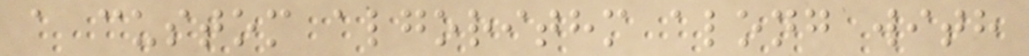a custom algorithm along with
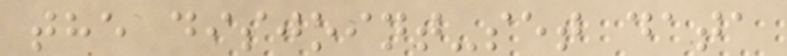the disjoint-set data
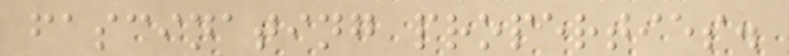fascinating properties.
